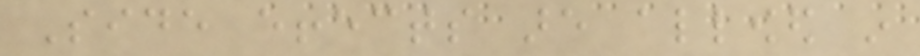Side effects are allowed in
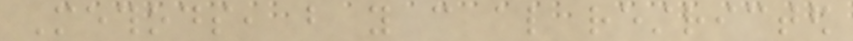Methods, but you can also restricted
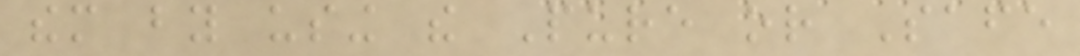them by using the Pure or Safe
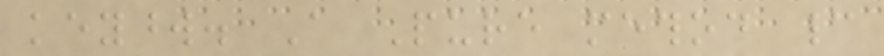keyword. A Pure method cannot
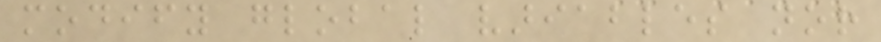modify global variables nor
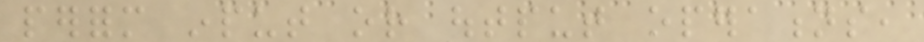perform input or output operations,
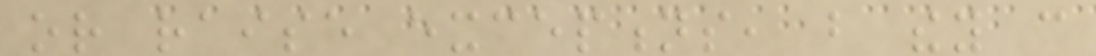or raise exceptions, but they can
